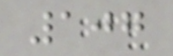107
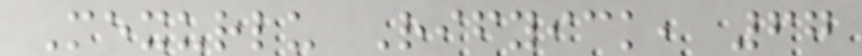Mexurlu Rifyick, 67
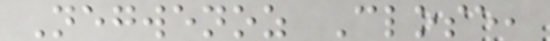Negwenoz Close,
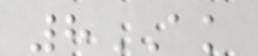8AK
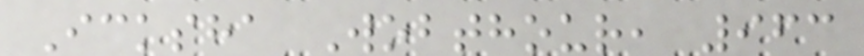Icksha Wobthour, 963
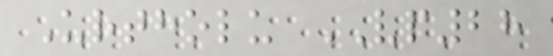Urtholu VP28
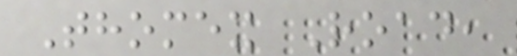Thomex Road,
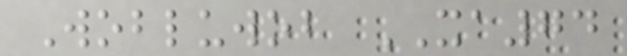Wobluwob XA74
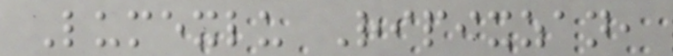Lumexlu Ripixzan,
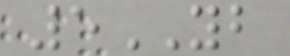5YB
